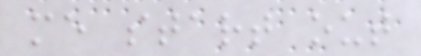me start out
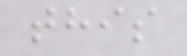this
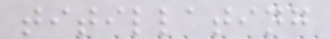titillating
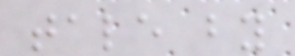tale by
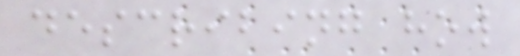describing how
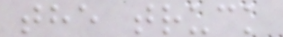the truck
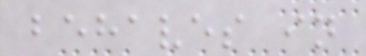behaves in
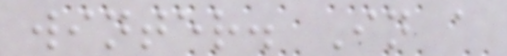winter. In a
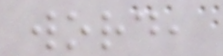word,
